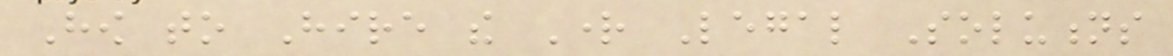How to Hire the Right Legal Solutions
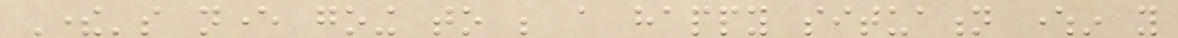There's never going to be a happy situation wherein you
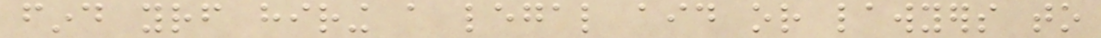find yourself hiring a legal aid or lawyers to
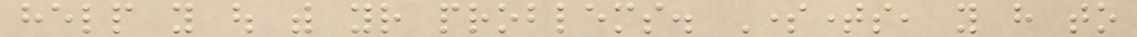help you out with your problems. Sometimes, you have to
